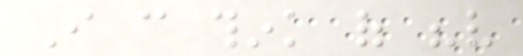I can think of "very
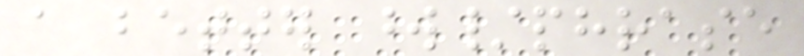a better word/phrase
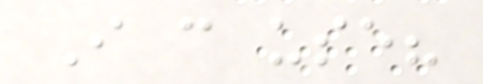I can use?
